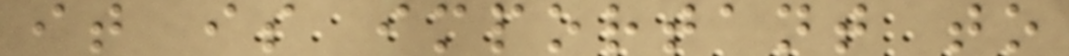it is important to
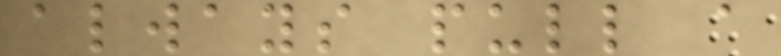always pull a
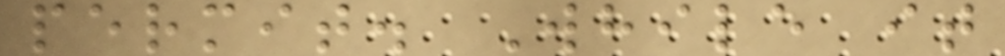permit. While it
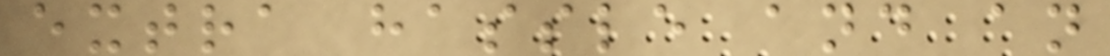extra hassle and an
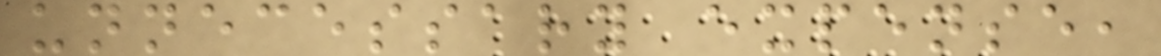unnecessary expense,
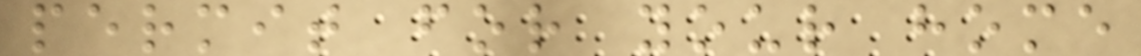permit for your home
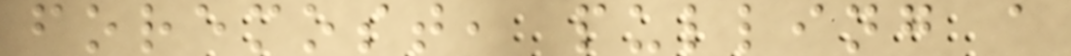foremost, pulling a
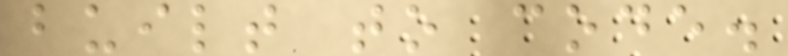built to code.
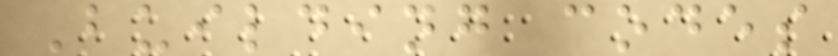Building codes
